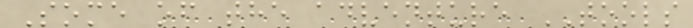Some of the adventure TOOLS
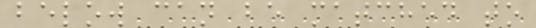below can be matched to
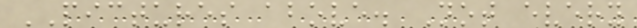PICTURES above. Not every
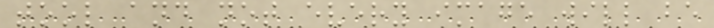tool and not every image will be
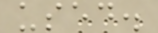used.
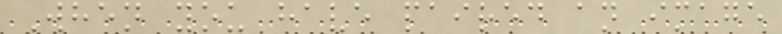When you have paired an image
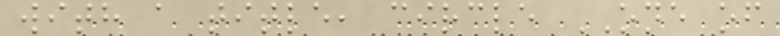with a title, circle ONE of
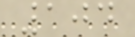104
